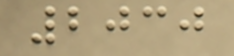2030
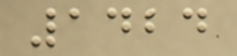1424
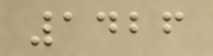1426
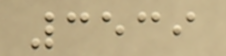3539
